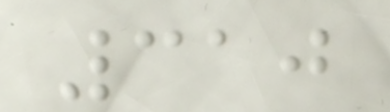310
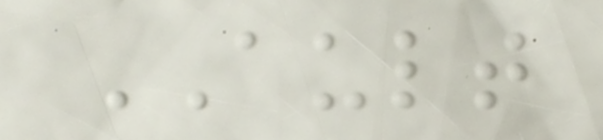AULT
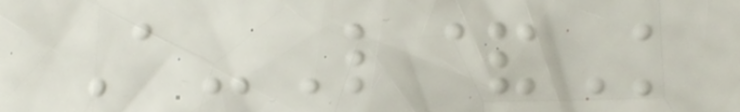A-L&K
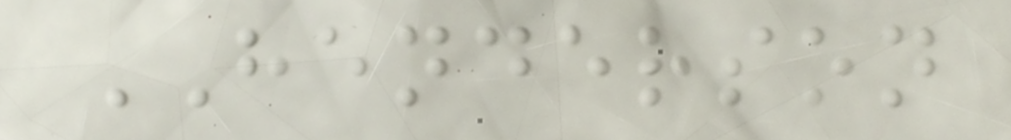HENDERSON
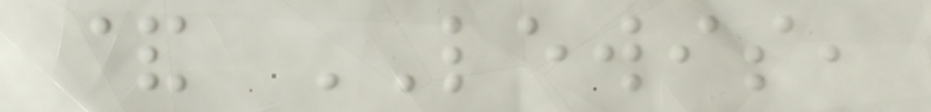& LEWIS,
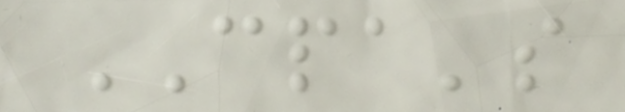CPA's
